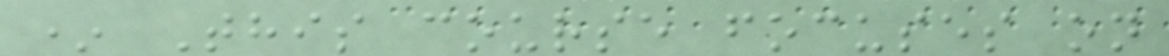* This course focuses on
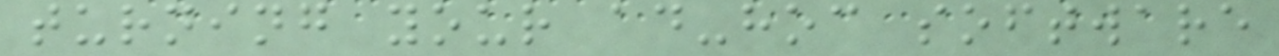turning your ad-hoc software
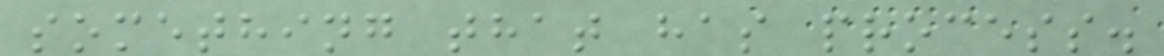something that has process.
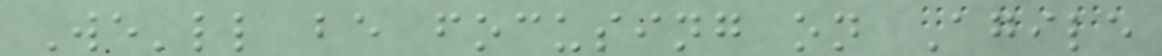We'll be focusing on Agile
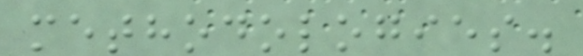methodologies.
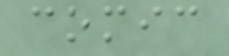comic
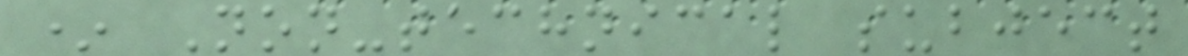* Non-technical subject
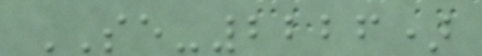SE-2226)
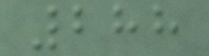288
